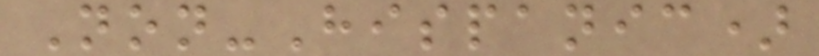Non-Hispanic)
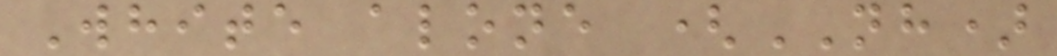White alone (NH)
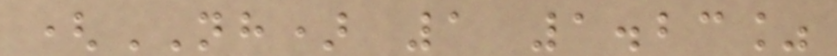(NH) 1 1.23%
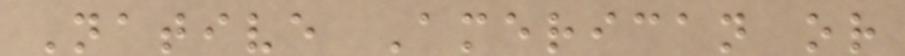Native American or
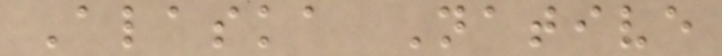Alaska Native
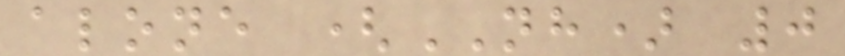alone (NH) 0
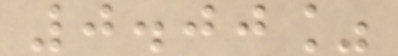0.00%
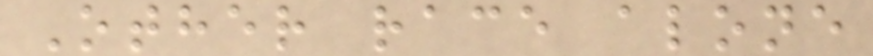Other race alone
